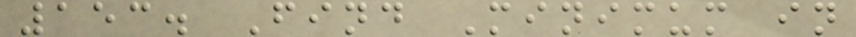153. Find Minimum in
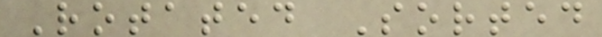Rotated Sorted
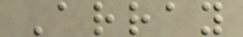Array
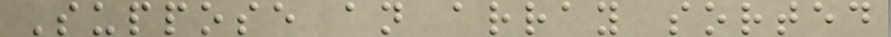Suppose an array sorted
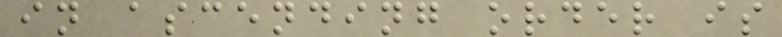in ascending order is
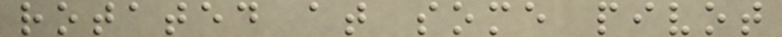rotated at some pivot
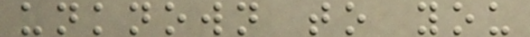unknown to you
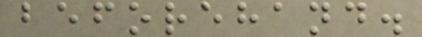beforehand.
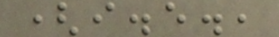(i.e.,
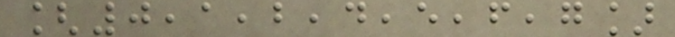[0,1,2,4,5,6,7]
